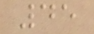45
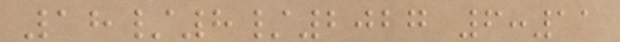18/8/2027 6:11
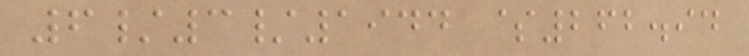6/3/1944 $262.94
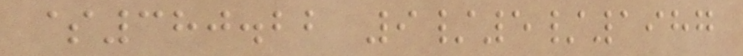$380.22 9/5/1987
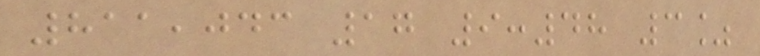811,043 17 9:48 3%
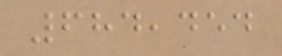684,454
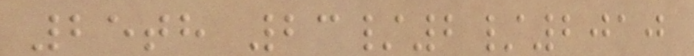25th 23/2/2010
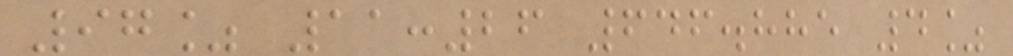97% 11:26 646.885 4%
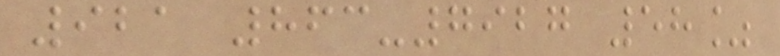921 863-7927 58%
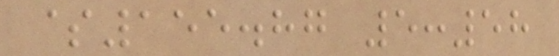$155.87 5:58
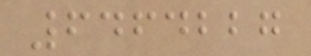6464227
